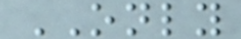ONLY
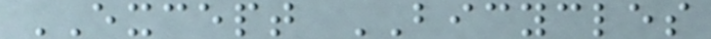EXCEPT BICYCLES
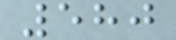580
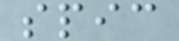spic
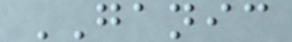GANIC
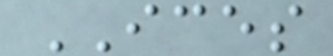ICES
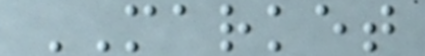MARKET
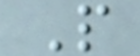P
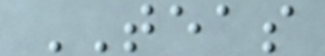TEAS
